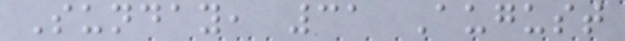Sunday, 31 August
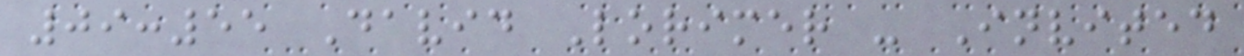09:55 David Lorimer - Invited
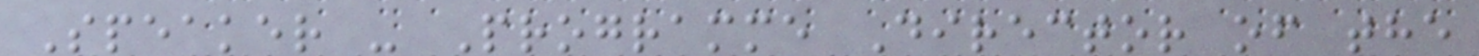Speaker - Programme Director of the
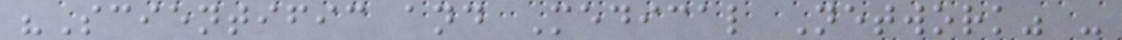"Scientific and Medical Network" -
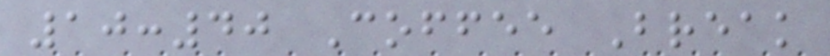10:40 Coffee Break
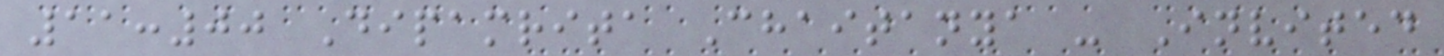11:00 Dipamrita Chaitanya - Invited
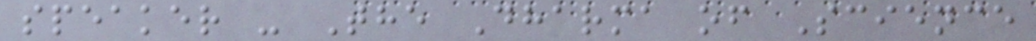speaker - The Dharma of Science
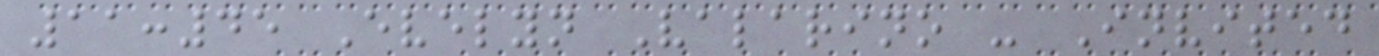11:45 Evelyn Valarino - Invited
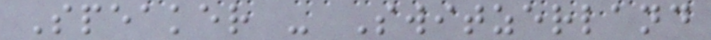Speaker - Switzerland
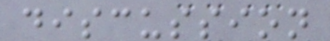discussion
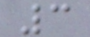3
